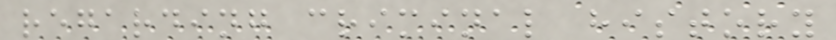regarding criminal history
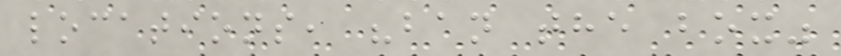locations, "ban the box"
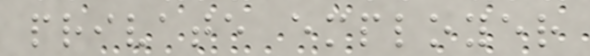private employer
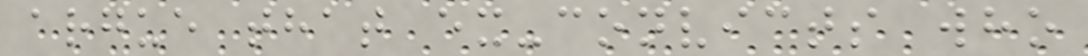argue that ex-convicts who
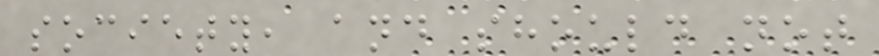society, and should not
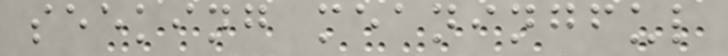seeking meaningful
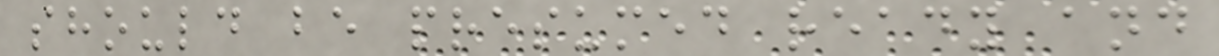should be presumed ready and
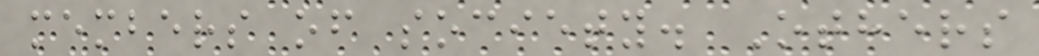members of society. Others
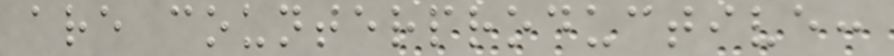are counterproductive:
